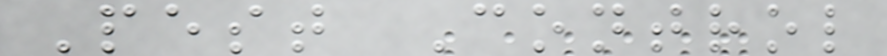Pest Control
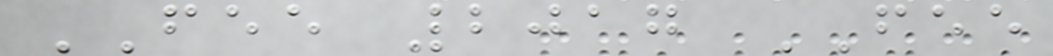FEE 2017 FEE
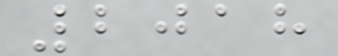2018
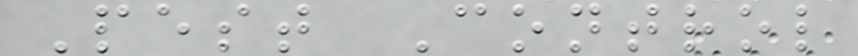Pest Control
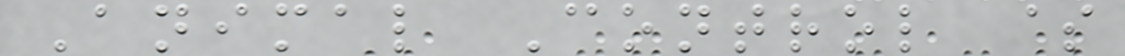Animal Control $
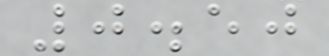0.50
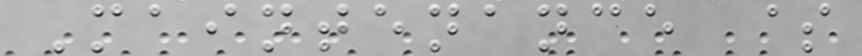Maintenance $
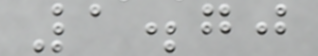1.70
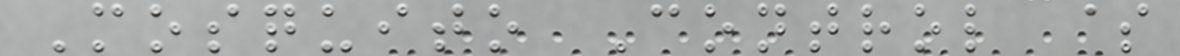Mosquito Control $
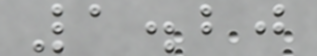1.20
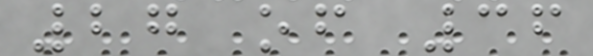27 of 36
